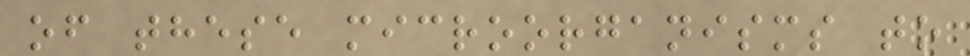of these microorganisms to
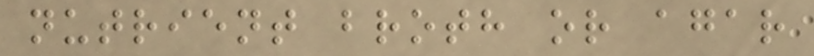nutrient broth or agar
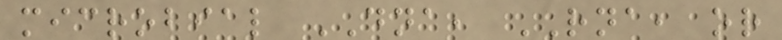microbial DNA, RNA, or
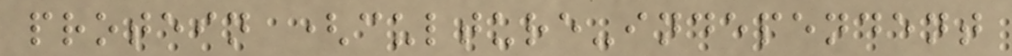protein (culture-independent
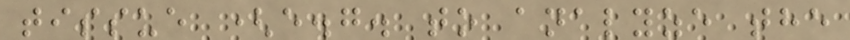tissue (e.g. to analyze the
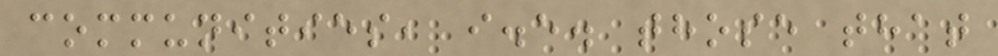communities, i.e. those that
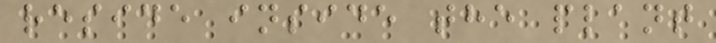reside inside the plant
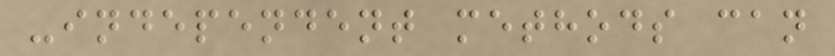-independent methods can
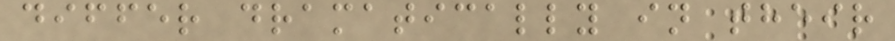differ dramatically in their
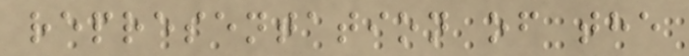representation of the
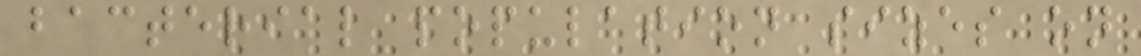bacterial population sizes on
